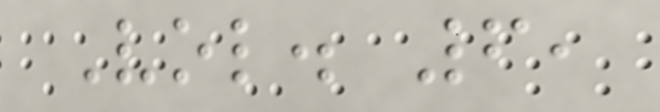Vol. 6,
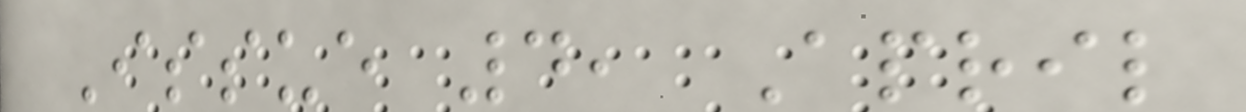Issue 4, April
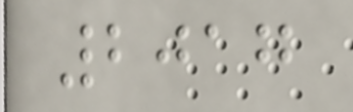2017
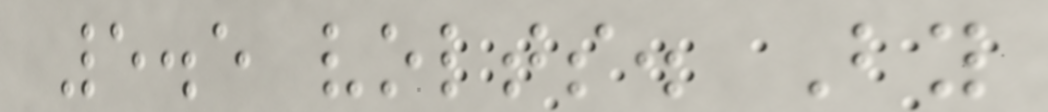5.5 volts. By
